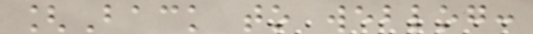[Back to weblog:
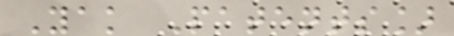Yak Patents]
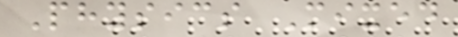Physics Mixed
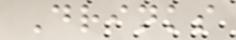Drinks
